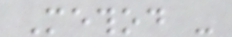Method -
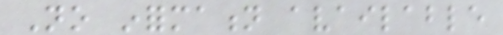No information available
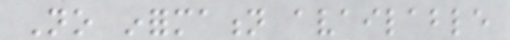No information available
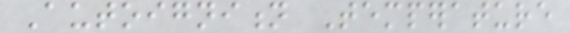Autoignition Temperature
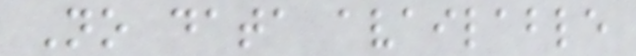No data available
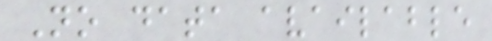No data available
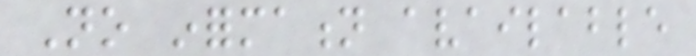No information available
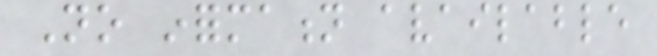No information available
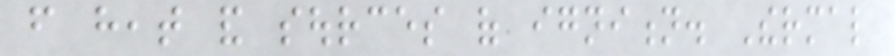from heat and sources of ignition. Thermal
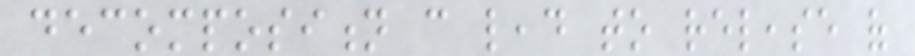decomposition can lead to release of
